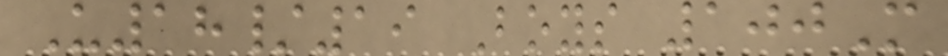U18/19 Boys 100M
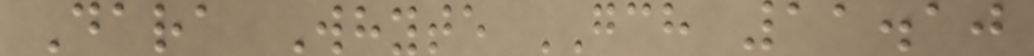Dara Whyte GCH 11.10
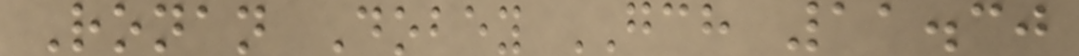Ronan Dobey GCH 11.30
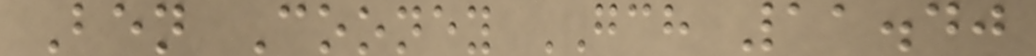Ben Cooney GCH 11.40
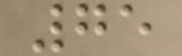75
